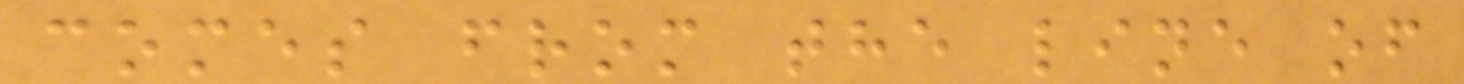comes from the line of
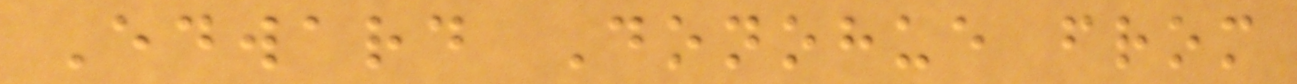Edward Donohue from
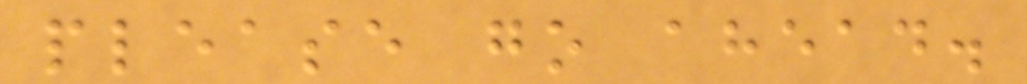please go ahead.
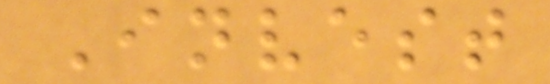Invest
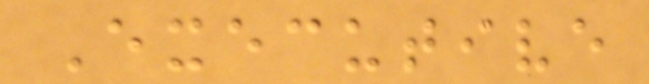Executive
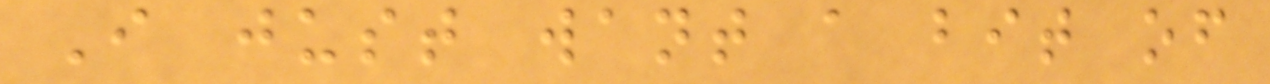I just want a bit of
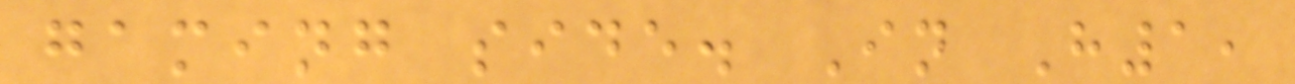gaming side. In H1,
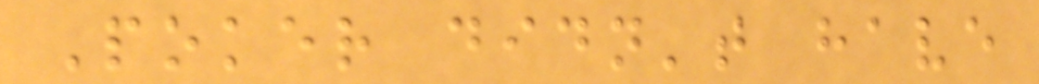Poker didn't have
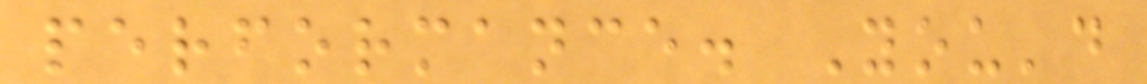performance. You'd
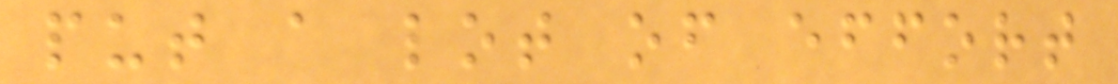put a lot of effort
